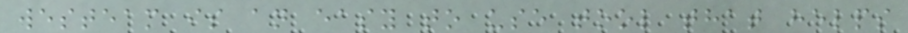westeam is an easy to use tool that helps
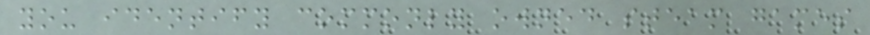you identify commonly owned steam games
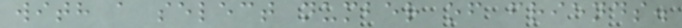with a select number of friends.
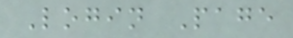Login Page
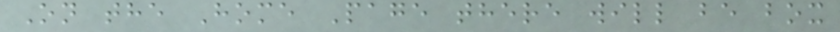On the Home Page there will be box
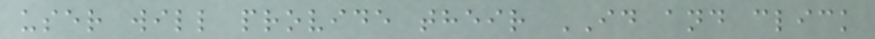user will provide their ID and click
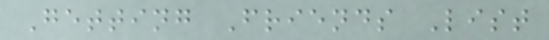Getting Friends List
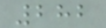282
